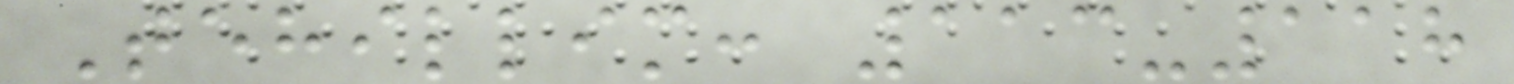Tehillim: 113-118
